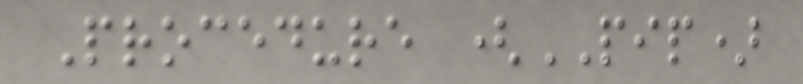Procedure (PIP)
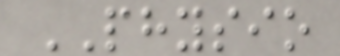PHYSIO
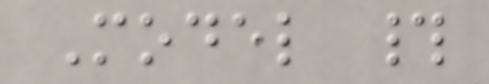Model #
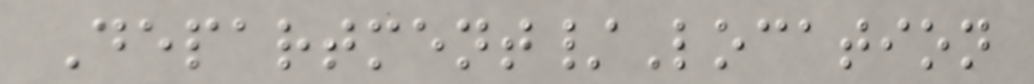Department/Location
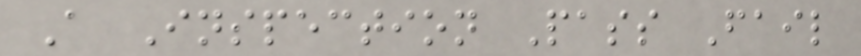A Inspection Pass Fail
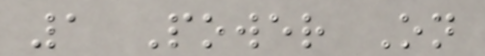1 Power On
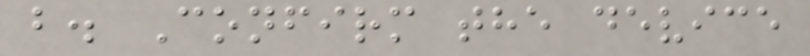b. Confirm the device
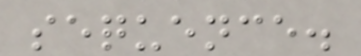sequence.
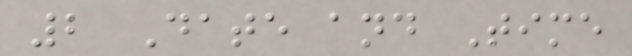2 Date and Time
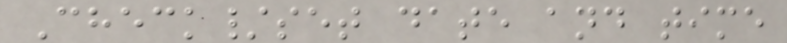Check/set date and time
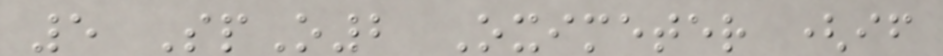5 SpO2 Oximeter (if
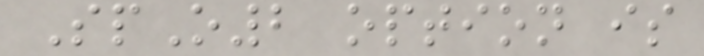SpO2 option is
